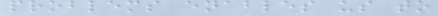problems enables us to
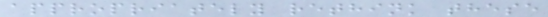appropriately rethink these
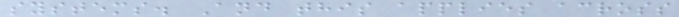systems. And this applies across
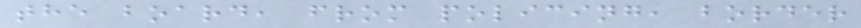the board, from policing, border
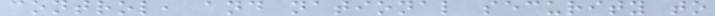control, and national security to
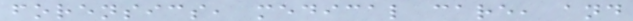forensics, medical care, and
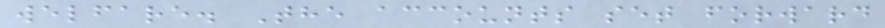welfare. The accounts set forward
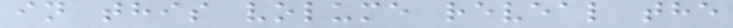in this volume reveal the
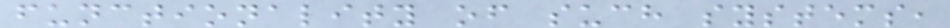functionality of such systems,
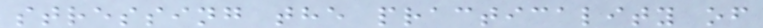stressing the practicality of
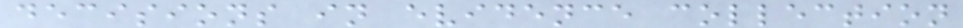decisions in evidence collection
